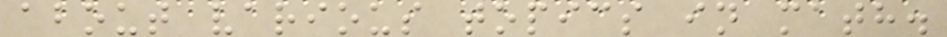about various topics in math.
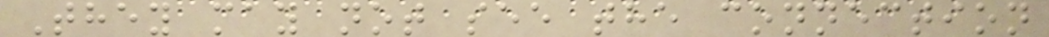They may not see the connection
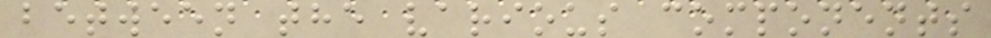between the various components
